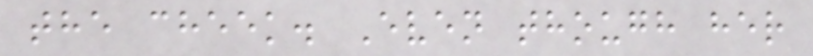the cheek. Even though her
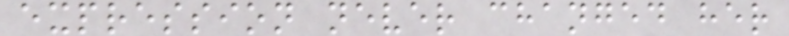expression never changed her
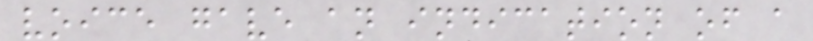voice gave an indication of a
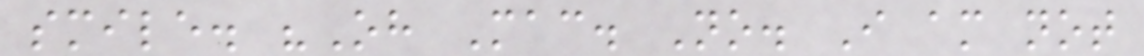smile. "Oh Mac. No. I am not
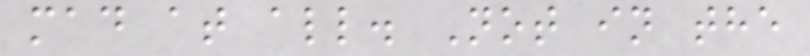mad at all. Not in the
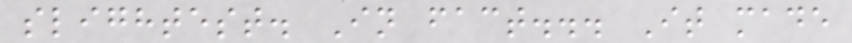slightest. In fact... It made
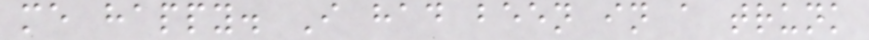me happy. I had been in a trunk
